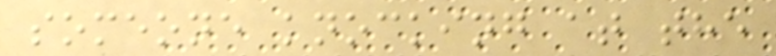someone knocking at the
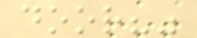door?"
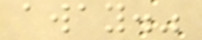away."
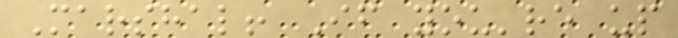Marshal! If you're up
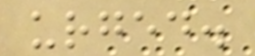urged.
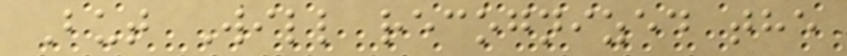But Will recognized the
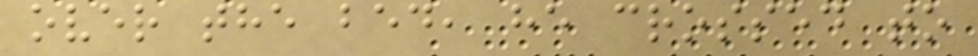over the bed, he crossed to
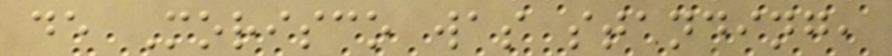de Morisco was standing,
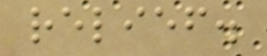relief.
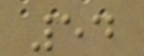54
